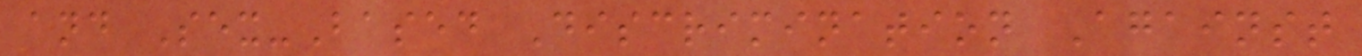and Sex-Based Discrimination Against
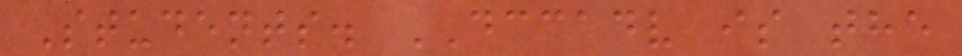Students. DCCADV is the
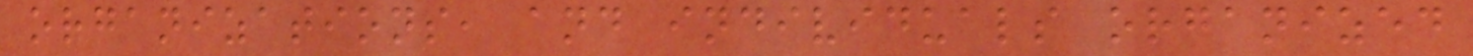organizations, and individuals organized
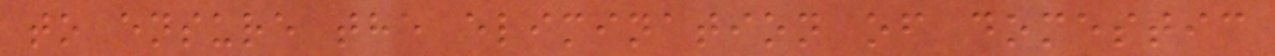to ensure the elimination of domestic
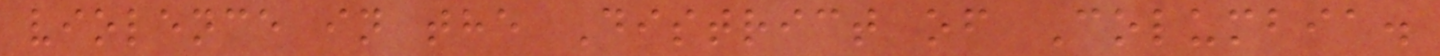violence in the District of Columbia.
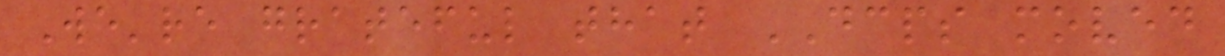We're grateful that DCPS moved
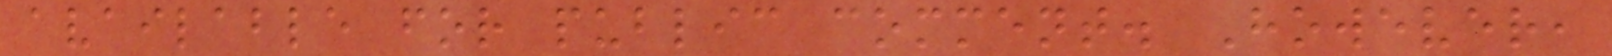available for public comment. However,
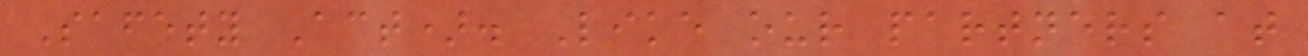Safety Act). Like our partners at
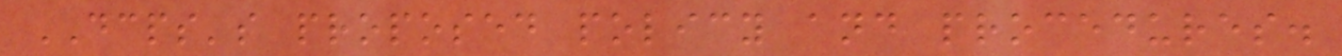DCPS's proposed policy and procedures.
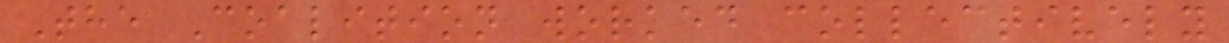The Coalition worked collectively
